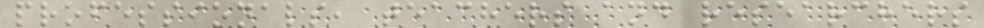professionals, teachers and researchers
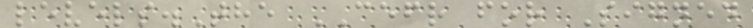levels.The CEFR for Signed
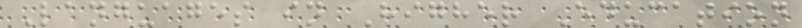Languages in Higher Education
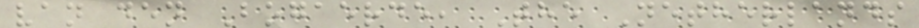van den Bogaerde, The Netherlands
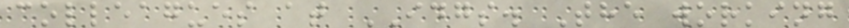colleagues at IDGS. The working
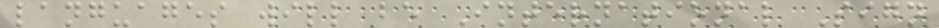languages will be International Sign
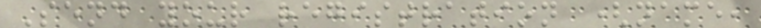Send your registration (name,
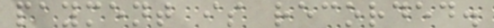payment is recorded.
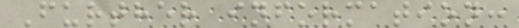Further information:
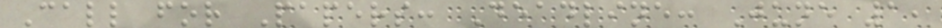Call for Papers: Deadline: June 1,
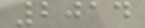2014
